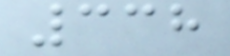338
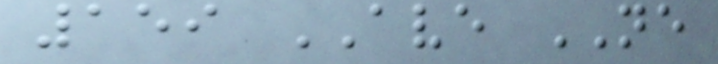159 AVE NE
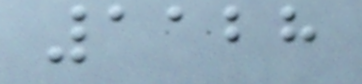1128
